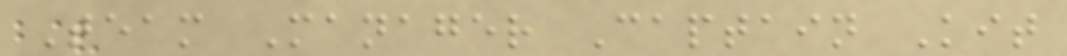Team Manager Captain Kit
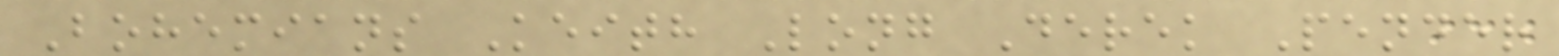Bohemians Keith Long Derek Pender
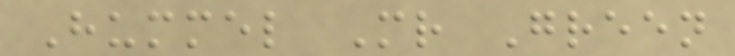Hummel Mr Green
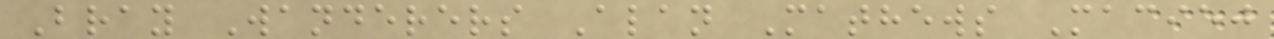Bray Wanderers Alan Mathews Maciej
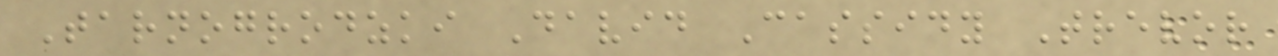Tarnogrodzki David Cassidy Trevor
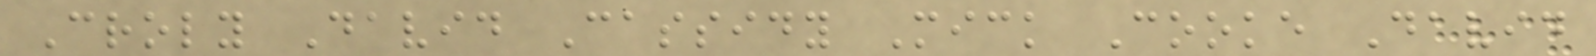Croly David Cassidy Mick Cooke David
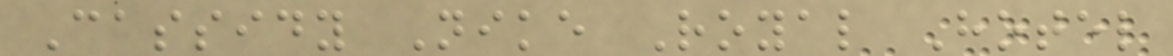Cassidy Nike Royal Hotel
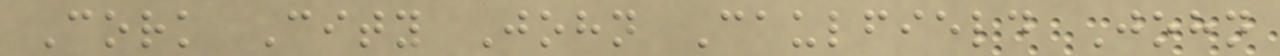Cork City John Caulfield John
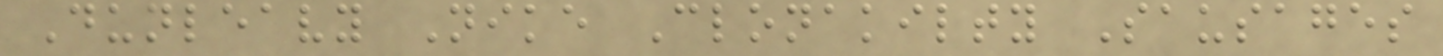Dunleavy Nike Clonakilty Sausages
